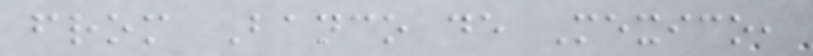from Banco de Mexico,
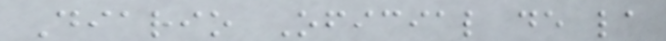Diario Oficial de la
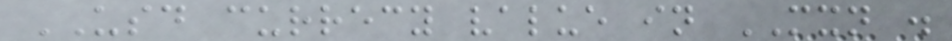USD currecy value in MXN .
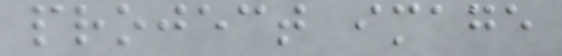project image
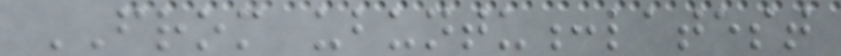FROM ubuntu:latest
